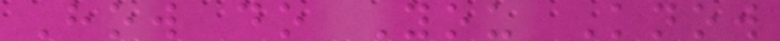How do You Know
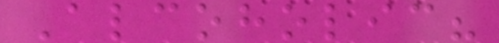Alcoholic?
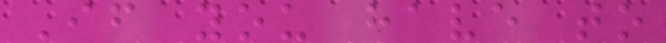If you have to
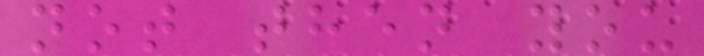not then you
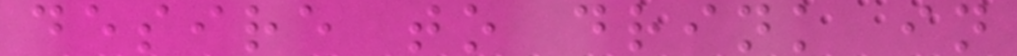desire to drink in
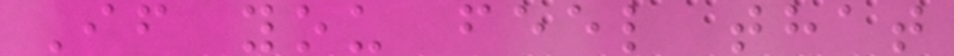If you feel that
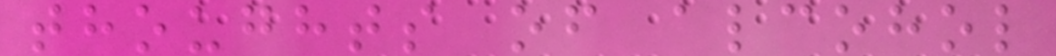thoughts of alcohol
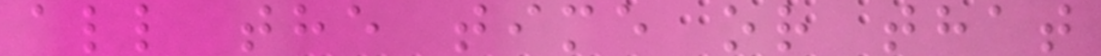all the time or that
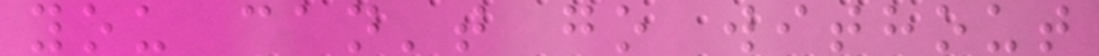you can't go without
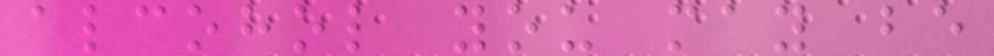alcohol you may be
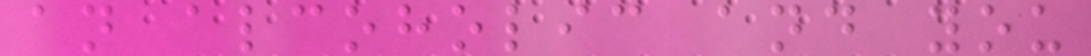an alcoholic and you
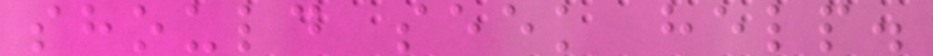should seek help.
